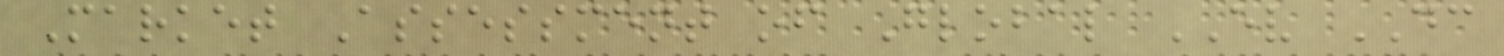Market Assessment of Global EV DC
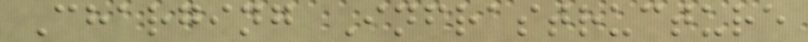Charging Infrastructure
